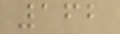162
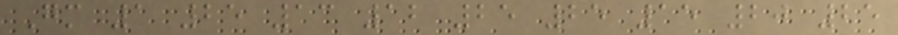Gm 1 25 13 12 25 25 15 20 25
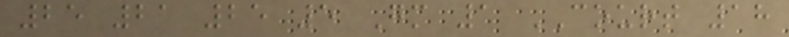25 21 25 5 Gm 1 COURT 18
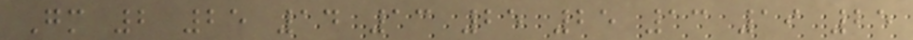Gm 2 25 14 13 25 25 13 19 25
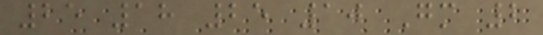25 18 25 10 Gm 2
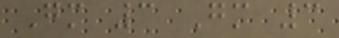Gm 3 Gm 3
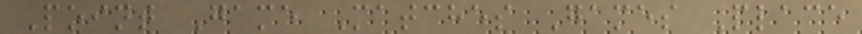Point Game Matches Games Place
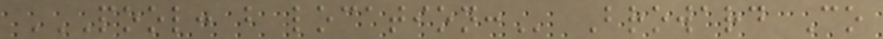POOL: B LOCATION: Broward Co
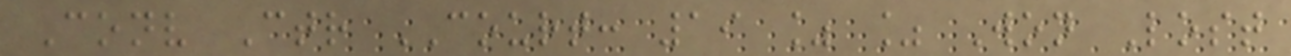Conv Ctr COURT: 19 % % Won Lost
